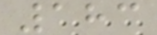183
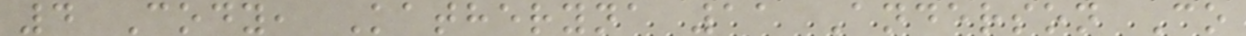4 Cody, Katheryna 11 Anderson Co
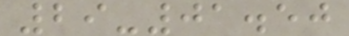29-01.50
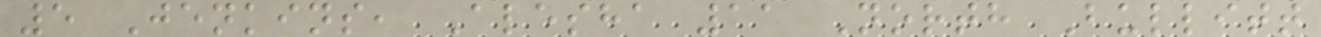5 Jenkins, Alesha 11 North Bullitt
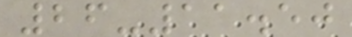26-11.50
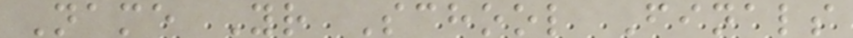Name Yr School Finals
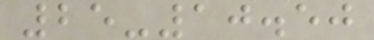25-10.50
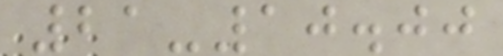21-10.00
